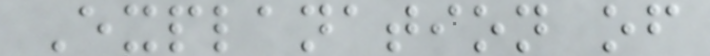Explanation of
